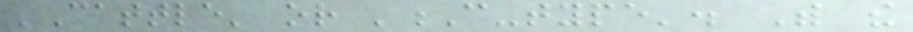'Cattle' or 'C-type'. With the
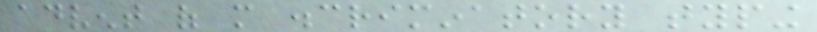advent of more discriminatory typing
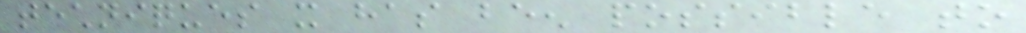techniques it has been possible to
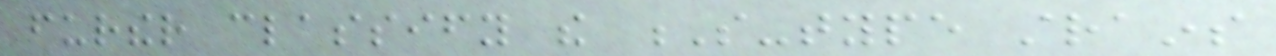further classify the S-type strains
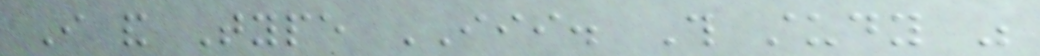I and Type III. This study was
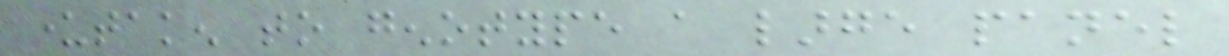undertaken to genotype a large panel
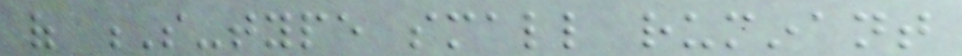of S-type small ruminant
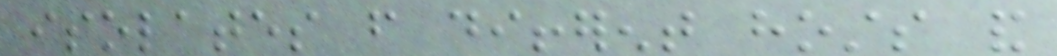isolates from different hosts and
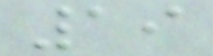19
